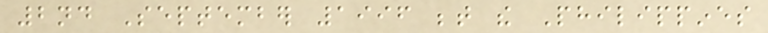2nd September 1996 between the Philippines
